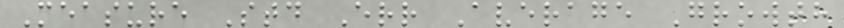Measure Std Err Average Growth
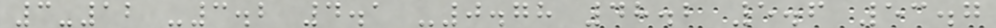3-12 -3.2 4.1 -0.78 48.2 5.6 53.7
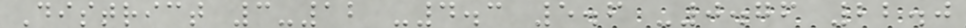District 3-12 -4.3 5.6 -0.76 22.0
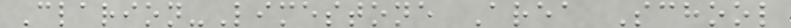Clarion-Limestone Area School
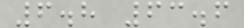6.8 63.6
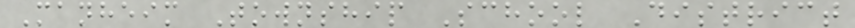Manheim Township School District
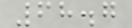68.7
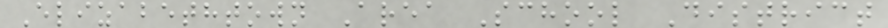Elizabethtown Area School District
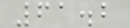61.2
